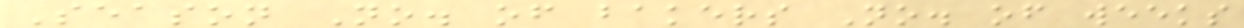Season No. of bakers No. of weeks
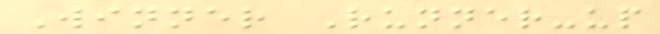Winner Runner-up
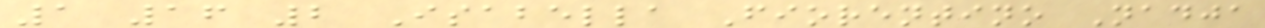1 16 2 Isabella Fiorentino Nadja
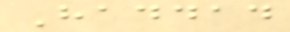Haddad
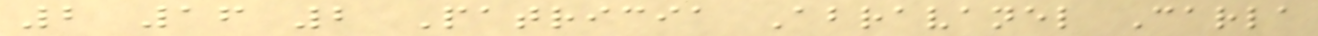2 16 2 Patricia Abravanel Carla
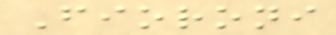Fioroni
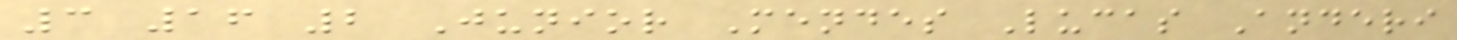3 16 2 Junior Mendes Lucas Anderi
